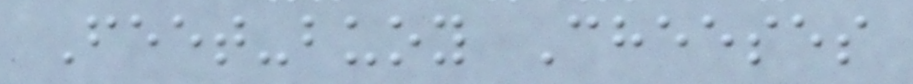Feet-buoy Cheeses
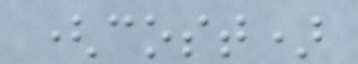(cost)
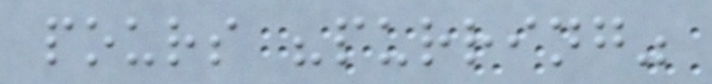pours "purring"
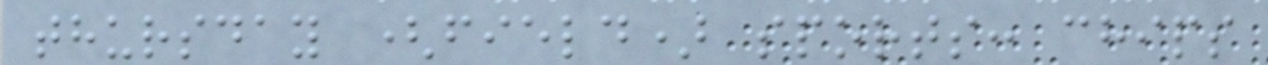thursday (field) sports: chips
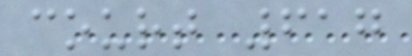court 617
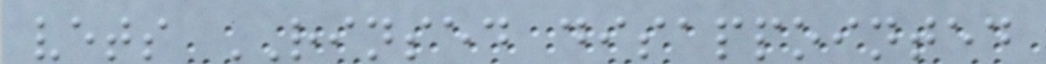vets RINSED disappointed
